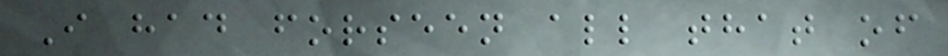I had forseen all that of
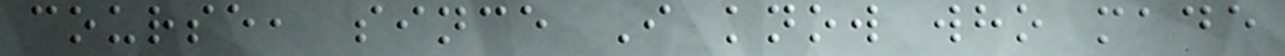course, since I know who made
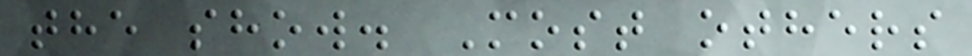the show. Most others
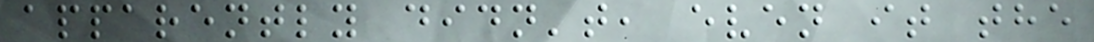apparently didn't, even it the
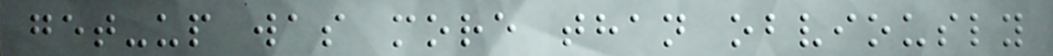get-up was more than obviously
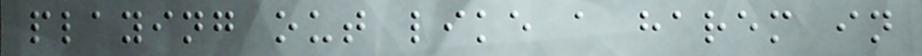playing out like a harem in
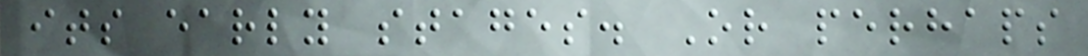its early stages. Or perhaps
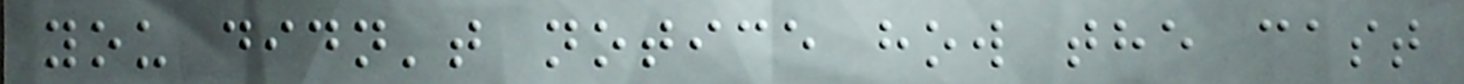you didn't notice how the cast
